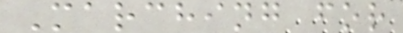Marching for
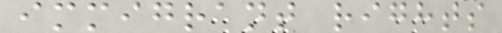immigrant rights
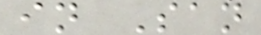in San
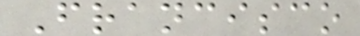Francisco
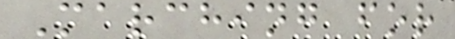Marching for
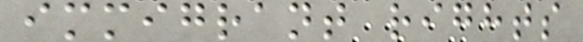immigrant rights
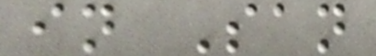in San
